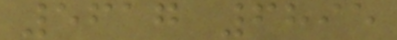5617 6895
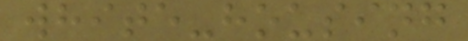white-housing
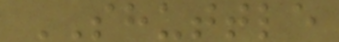SHUTTLE
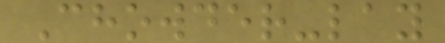Chowder-lay
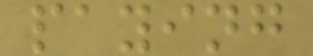paying
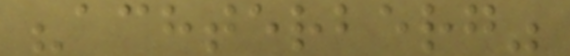"achterberg"
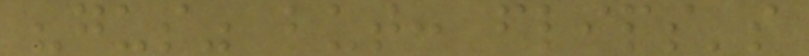"gus" but: flips's
